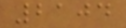2104
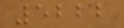5222
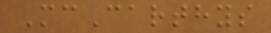McCarthys
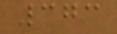373
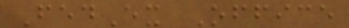FedEx Office
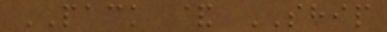PACK & SHIP
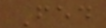Fed
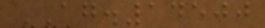AG.14500
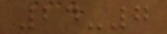24-7
